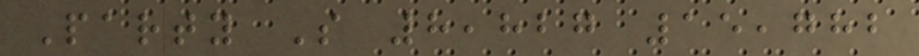Party S 8,827 15,782
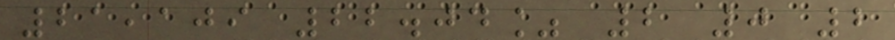21,109 22.04% 2 0 2
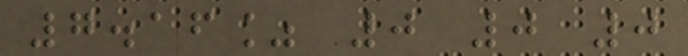7.16% 0 0 0
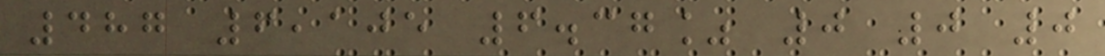487 6,105 6.37% 0 0 0
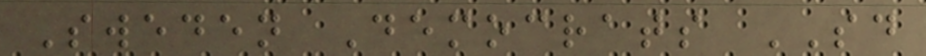Sweden Democrats SD
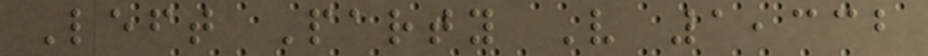Left Party V 1,332
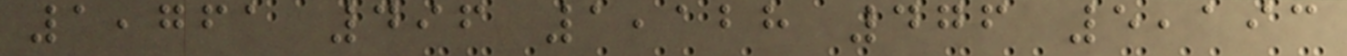1,761 496 1,128 476 5,193
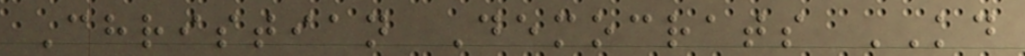Christian Democrats KD
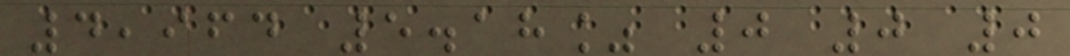4,964 5.18% 0 0 0
